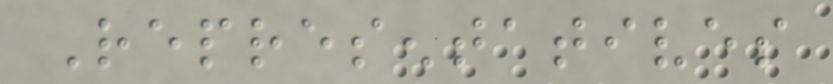Representatives
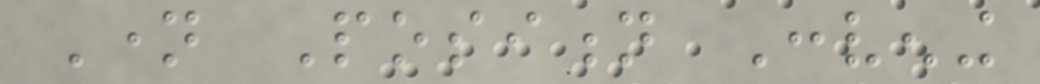Name Position Convening
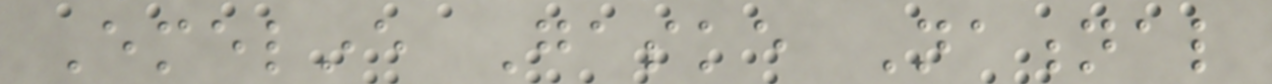Emeline Gaske National
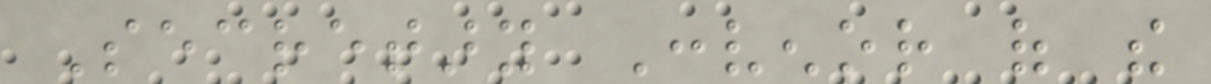Secretary Convenor of the
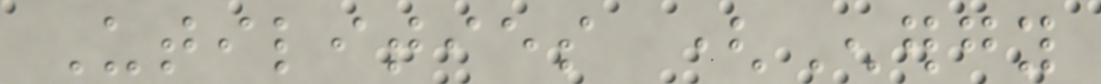Utilities (Energy
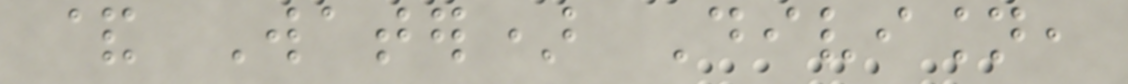& Water) Division,
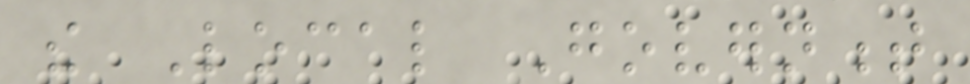the Local Government
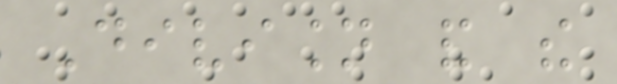Division and the
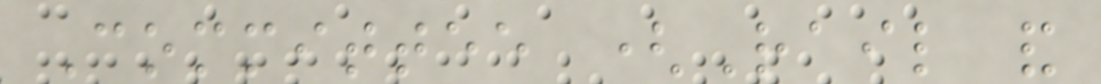Committee (Rail and
